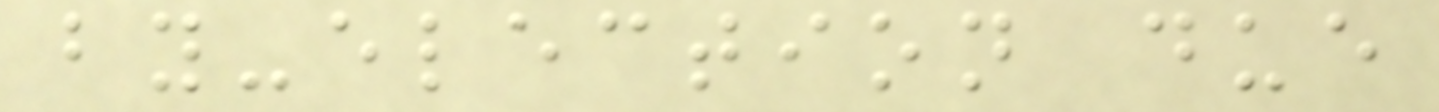by-election due
